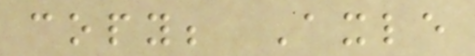copy; Axle
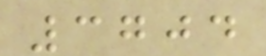3704
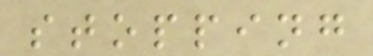stopping
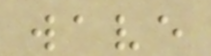wave
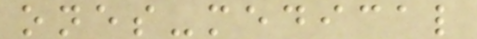ones-medical
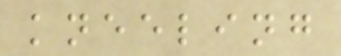kneeling
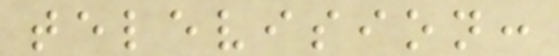television:
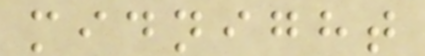midnight
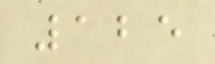125
